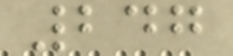247
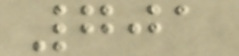701
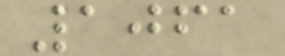1061
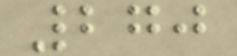270
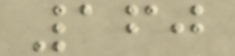160
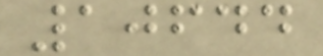10644
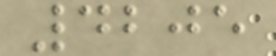4205
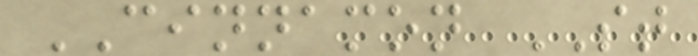CINNAMON ST
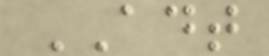ADT
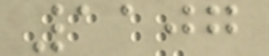1107
